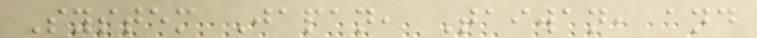System Japan, Taiwan, and
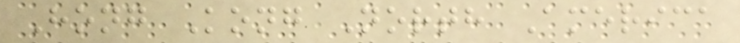Hong Kong North America
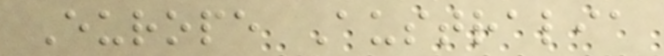Europe Australia
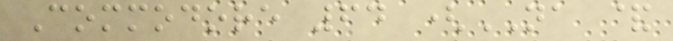Commodore 64 (NA &
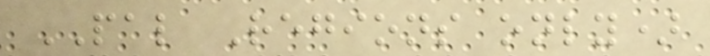PAL Regions only)
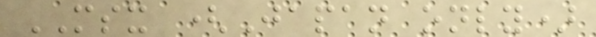MSX (Japan only)
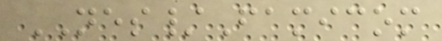NES/Famicom
